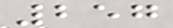257
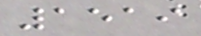1519
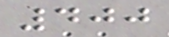400
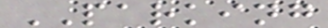PARKING
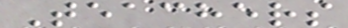Teachers
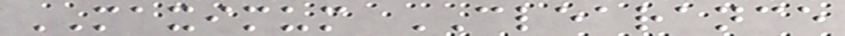MAXIMUM CLEARANCE
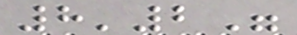8'2"
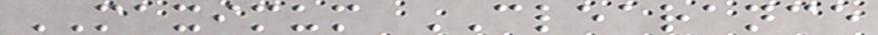MAXIMUM CLEARANCE
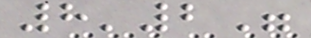8'2"
